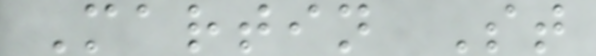Martin St
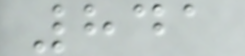841
